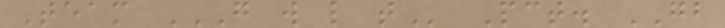Team G W L T Pct. GB
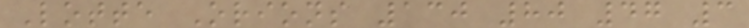Lotte Orions 130 80 47 3
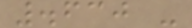.630 -
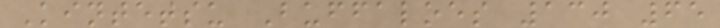Kintetsu Buffaloes 130 65
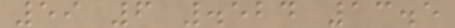59 6 .524 13.5
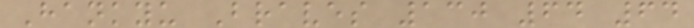Hankyu Braves 130 64 64
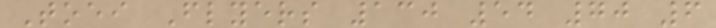Toei Flyers 130 54 70 6
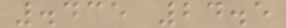.435 24.5
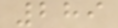289
